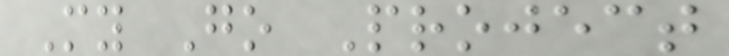My Go Project
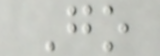Go
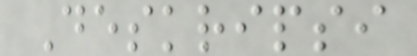Deskripsi
